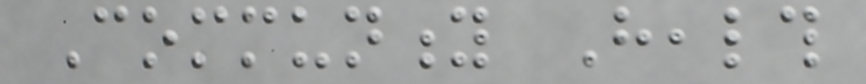Community Health
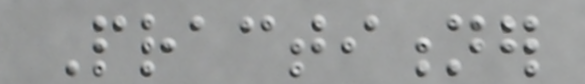Practitioner
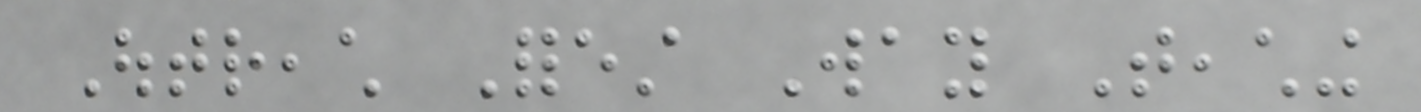Outreach Forest Way Teaching
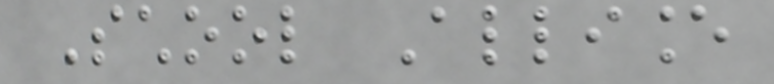School Alliance
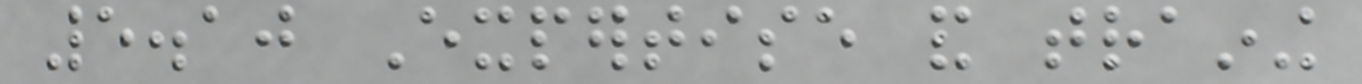5.10 Expertise and training
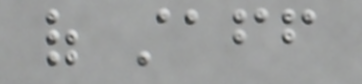of staff
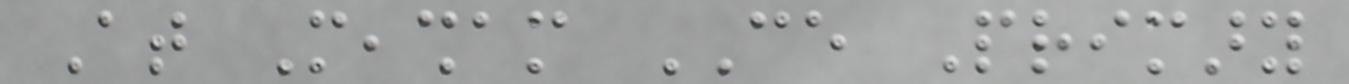At Measham CE Primary
